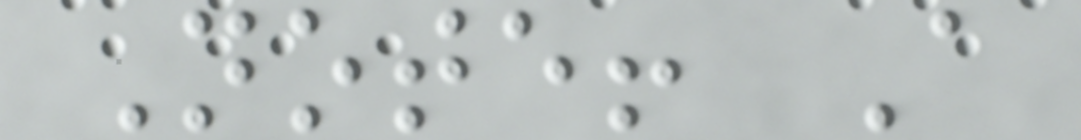Note! A
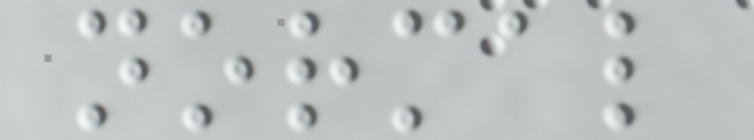normal
